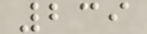239
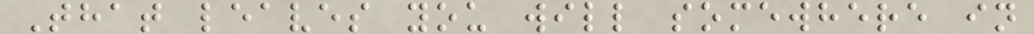That leaves you will somewhere in
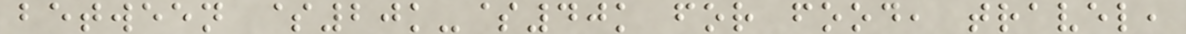between $20k-$40k for food, travel,
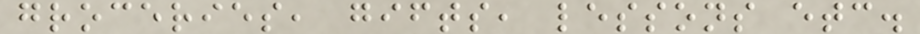groceries, gifts, lessons etc.
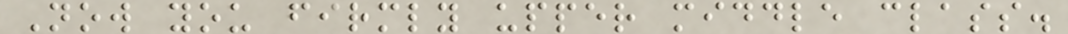Now you firmly upper middle class.
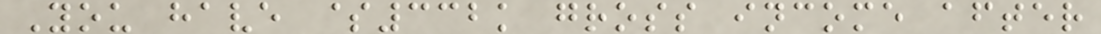You have $332k gross income after
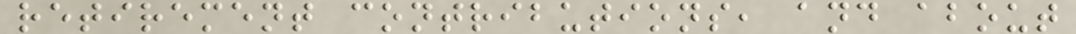retirement contributions, and about
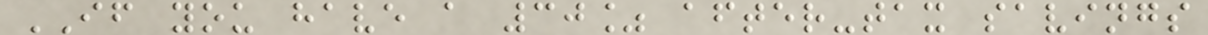IF you have a 30% after-tax savings
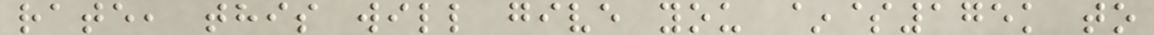rate, this will give you ~$175k to
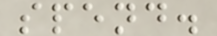spend.
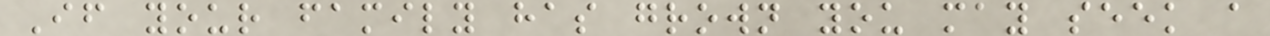If your family has grown you may seek a
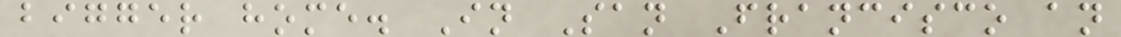bigger home. In San Francisco an
